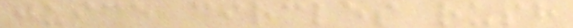juice circles rush
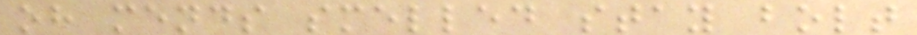oh mends smelled stay bolt
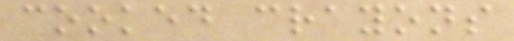cooked crayons
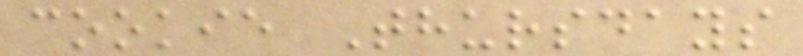cookie Thursdays
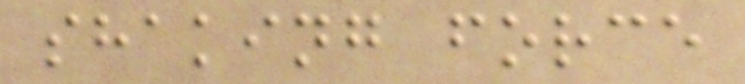shaking force
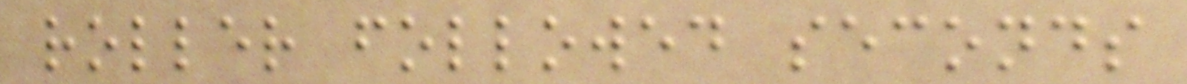roller followed seconds
